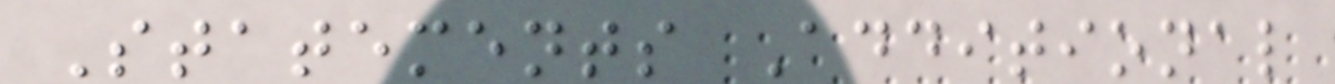Statements Additional
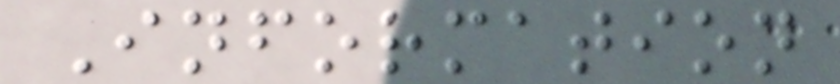Information
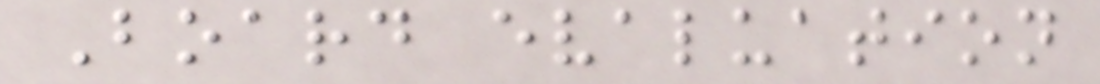Board evaluation
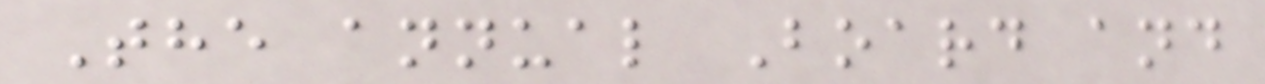The annual Board and
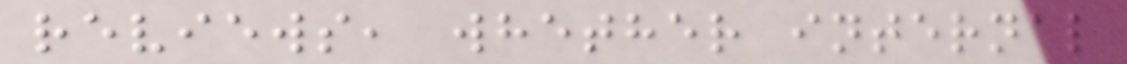reviews, whether internal
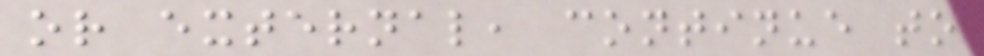or external, continue to
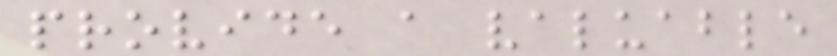provide a valuable
